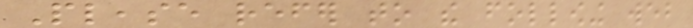Please refer to the following web
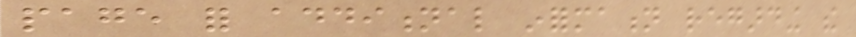page for additional information regarding the
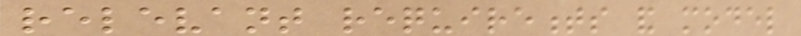relevant requirements and model
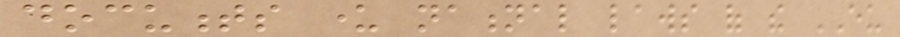documents under national laws of the EU
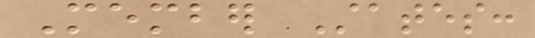Member States:
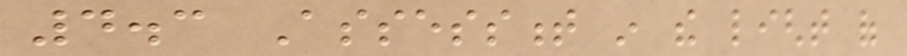4.3 Assessment in the light of
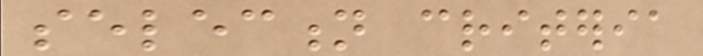selection criteria
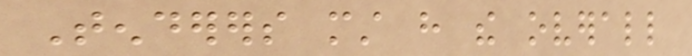Tenderers must have the overall
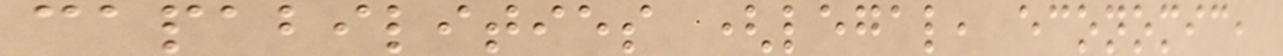capabilities (legal, economic,
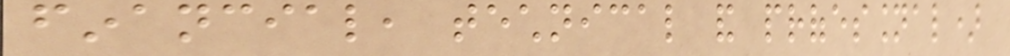financial, technical and professional)
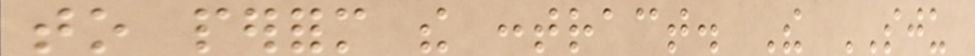to perform the contract. The SJU
